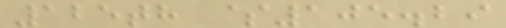125th $105.29
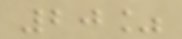20%
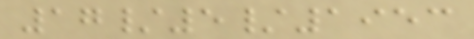17/5/1953
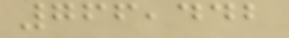766,442
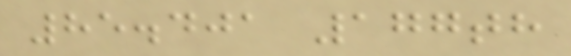85.401 177th
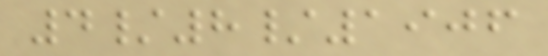4/8/1906
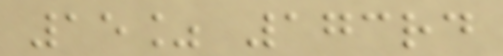15% 173rd
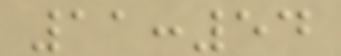11:54
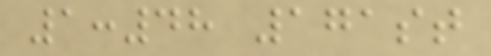1:48 171st
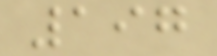197
